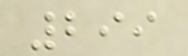299
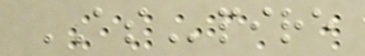ASpire
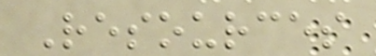Resources
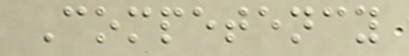Competency
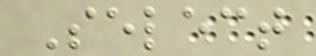Select
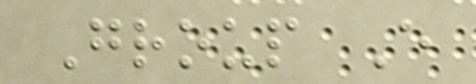Group E
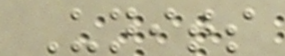Units
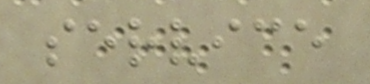service
